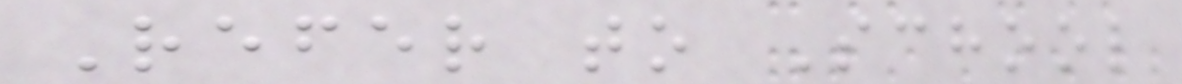Refer to School
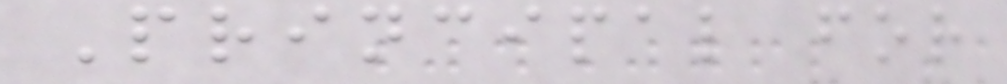Principal for
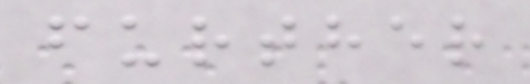further
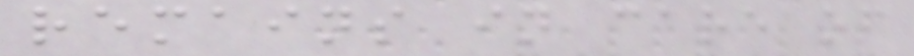remains in care of
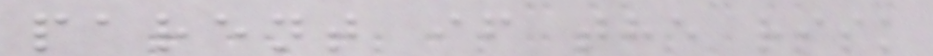parent if the risk
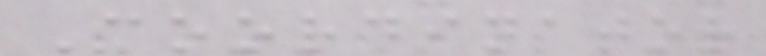Coordinator
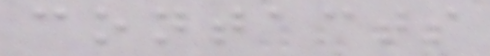contacts
